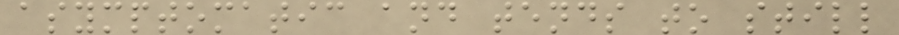asymptomatic and tends to still
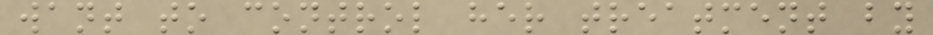want to control her treatment by
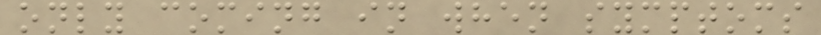only coming in when symptoms
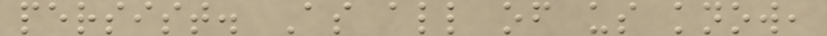persist. As all of us know,
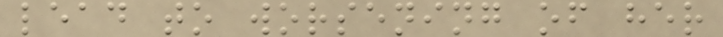lead to worsening of her
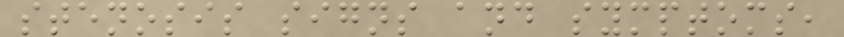stenosis signs and symptoms,
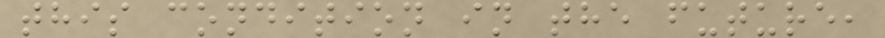this condition in the future,
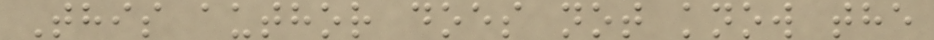This author does not know the
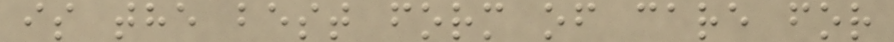is the best form of care for
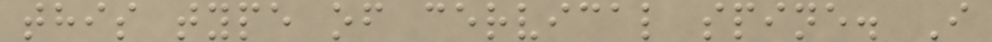this type of cervical spine. I
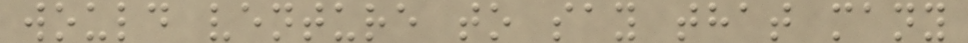would venture to say that many
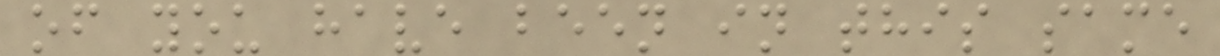of you have been in this same
